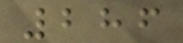286
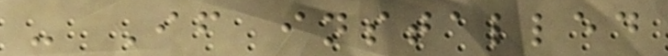- If installed
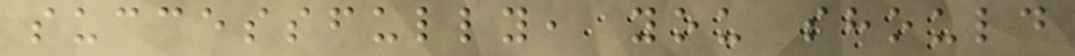successfully, you should
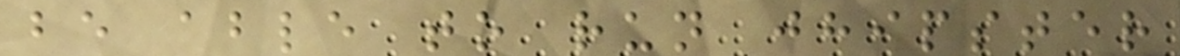be able to run jhipster
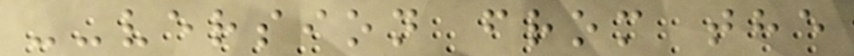--version from the
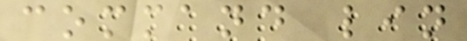command lin
